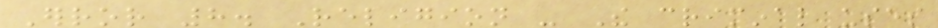Error 8. Religion - The criminal uses
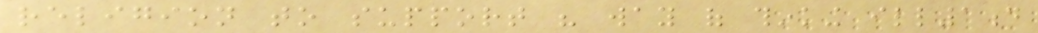religion to support his way of thinking ill1d
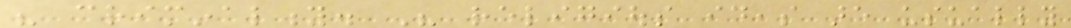his criminality. His religious ideas are usually
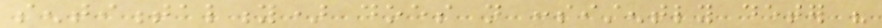sentimentality) does not consistently deter his
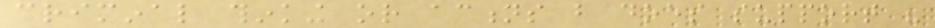criminal thinking or actions but does support his
